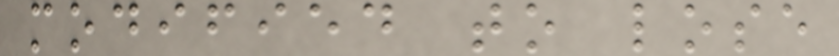modified to lose
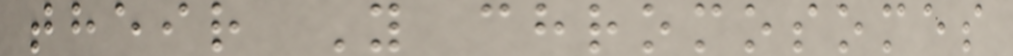their Y chromosomes
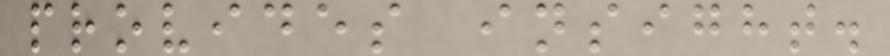provides insight.
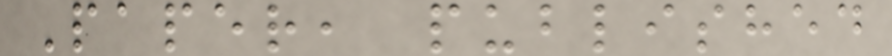Paper, published
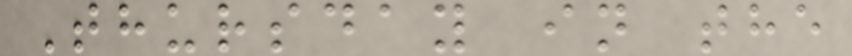Thursday in the
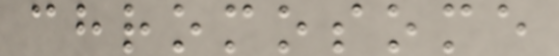chromosome
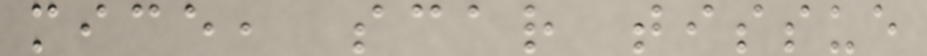mice, scar tissue
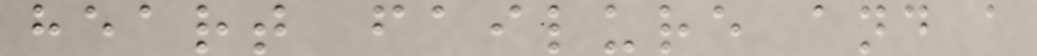heart failure and a
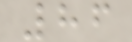86
